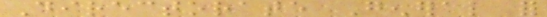Directorate General for
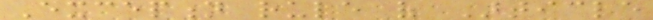Exception rule of Article
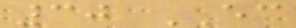30 EC
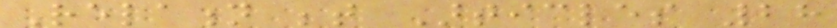Relation between Articles 28
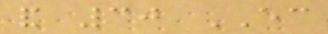and 30 EC
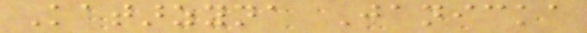Katarzyna Janicka
